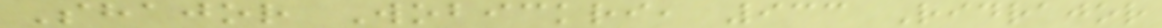Shajor Wobickri, 933 Ridrajor
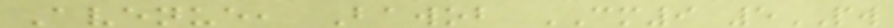Avenue, Bawob CM9 5PW
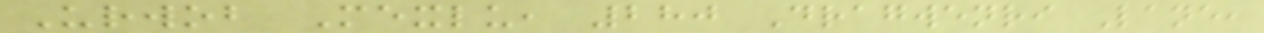Urwob Mexlu, 280 Dragwenri Lane,
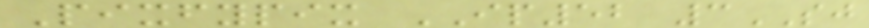Pixfypix IP52 3SJ
